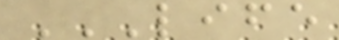LIFE
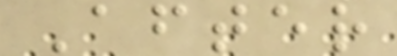After
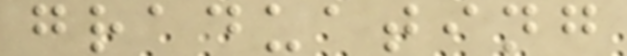graduating
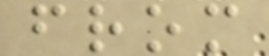from
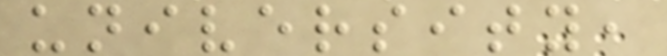university,
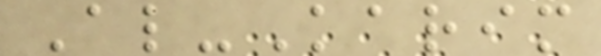Al-Karim
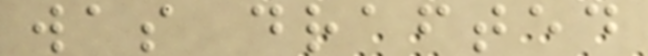was drafted
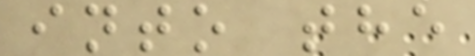into the
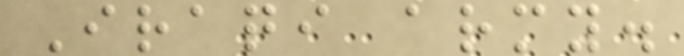Iraqi army.
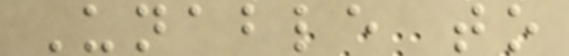Unable to
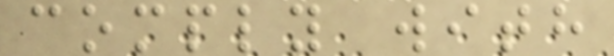comply with
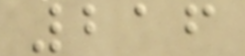216
